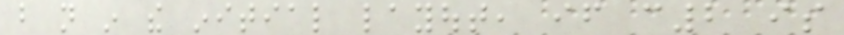but not in the initial layout, if c2 is
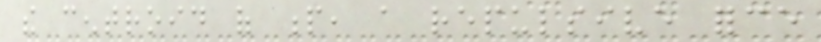the centroid of p, a repulsive force
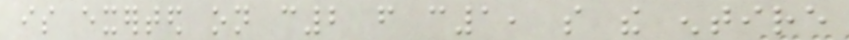is exerted on c2 from c1, so the entire
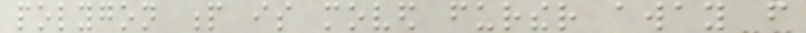polygon p is moved further away from
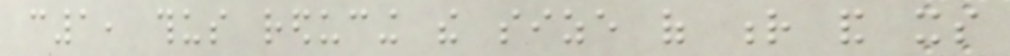c1, thus reducing the size of r and its
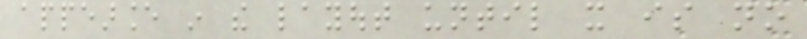appearance in the layout until it is no
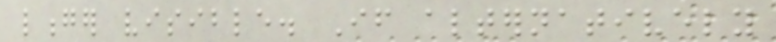longer visible. If alternatively
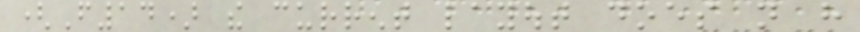(F14) the current layout does not have
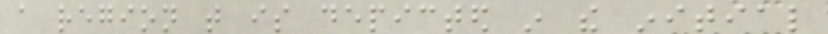a region that is depicted in the initial
